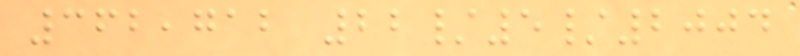362,712 22/5/2004
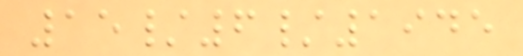15/6/1945
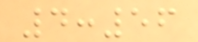4:56
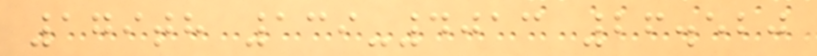179th 139-4013 26.520
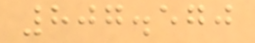807.570
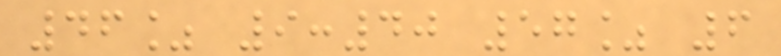46% 9:40 57% 6
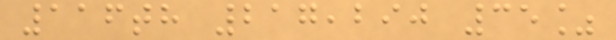116th 217,290 35%
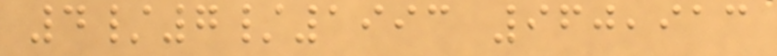4/7/1993 960,913
